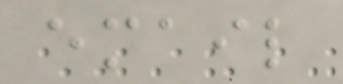email
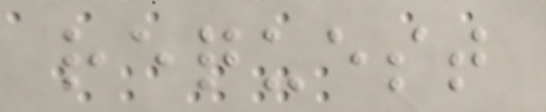request
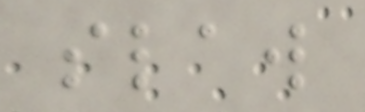slaw
